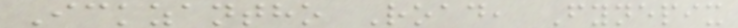Ickzantho Road, Fynepix
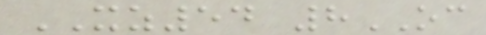XZ54 8OC
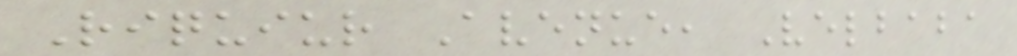Riquiur Avenue, Velbaba
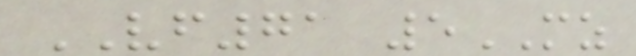VF71 5MZ
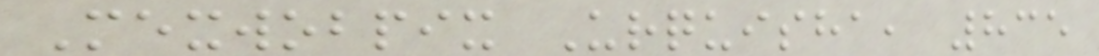Mexwobpix Urquisha, 835
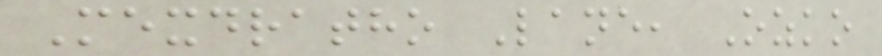Mexdratho Lane, Ozko
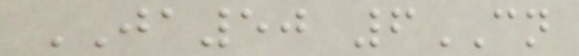JA50 6CN
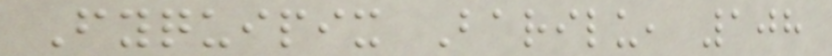Fyquipix Barilu, 108
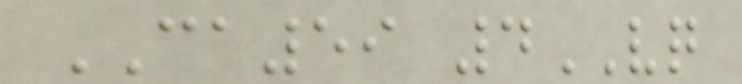CA59 4VQ
